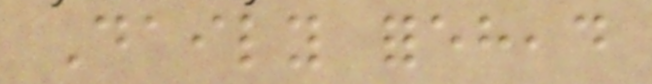Daily forehead
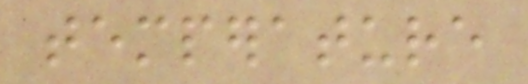temperature
